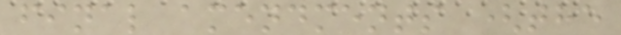final amendments (the
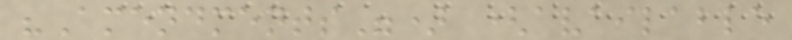"Amendments") (available
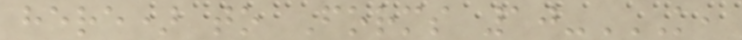here) to Forms 10-K,
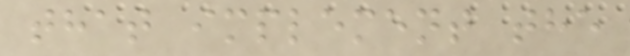that implement the
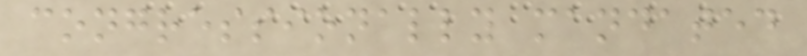congressionally mandated
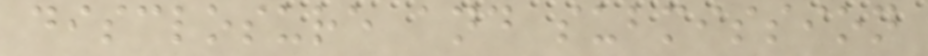disclosure and submission
